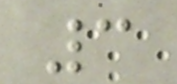3
